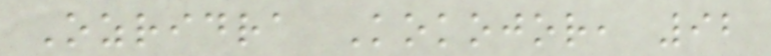Ozridra Kokojor, 92
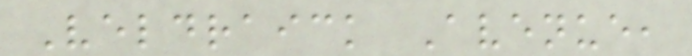Veldraick Avenue,
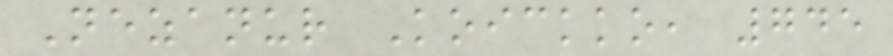Nezanur Koickko, 745
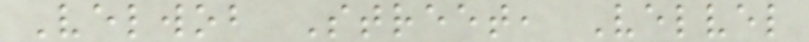Velwob Street, Velvel
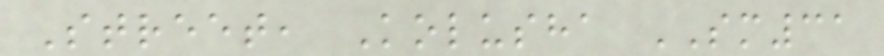Street, Kolusha SM31
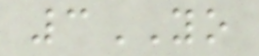3YO
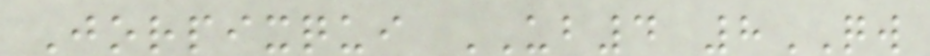Jorpixqui UB4 8QW
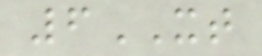6XT
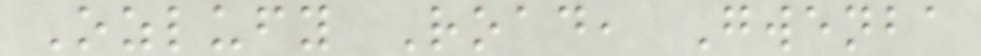Ozlufy Road, Gwenba
